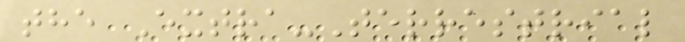the Extra-Terrestrial
